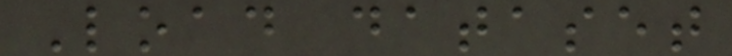Load dataset
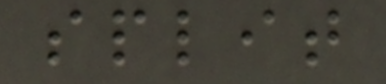split
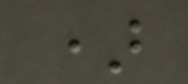)
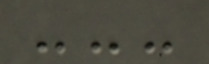---
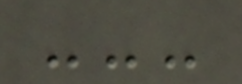---
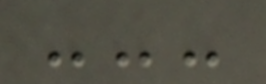---
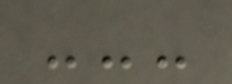---
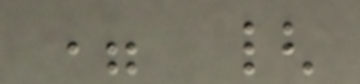= {
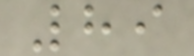89
